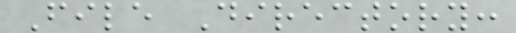File Directory:
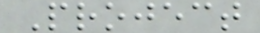Project
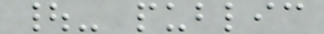|- public
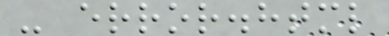- error.html
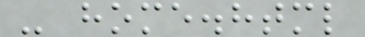- home.html
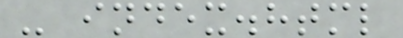- index.html
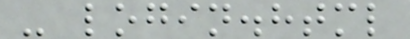- login.html
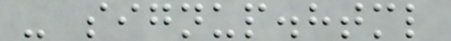- signup.html
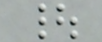|
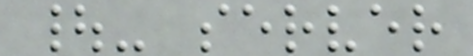|- server
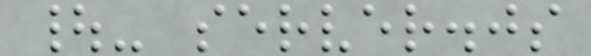|- server.js
